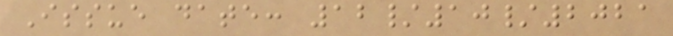Issue date: 12/10/2021
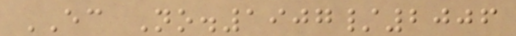EC No.1907/2006
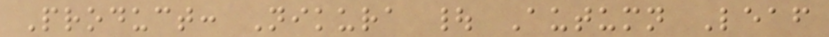Product: Nikura | Autumn Leaf
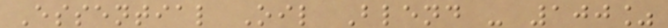Essential Oil Blend - 100%
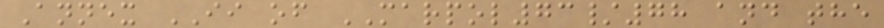Annex II of MARPOL73/78 and the
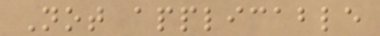Not applicable
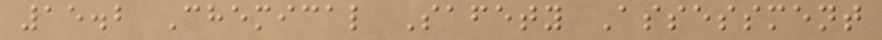15.2 Chemical Safety Assessment
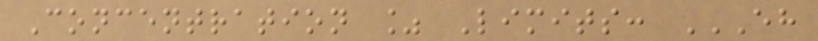Concentration % Limits: EH
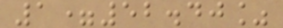1=52.40%
